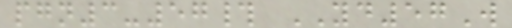pgn3-57# YD57W
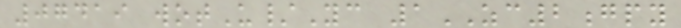07419 wotU/Yc 1ZC2gpy
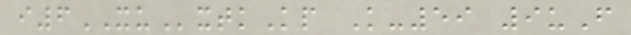i6XUxtkKp K-59 9uF
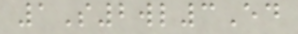1S2wl3Ed
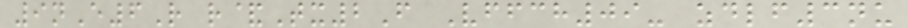9nE6R r&Tx2F Vffch09- zdlf3nu
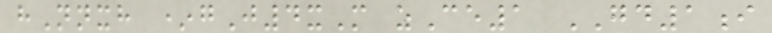hNnxh *gJ4xM zCe1 GD1i
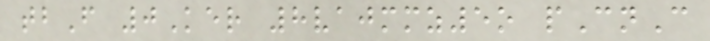tbF 0Ker 8vajmmz5o pCnC
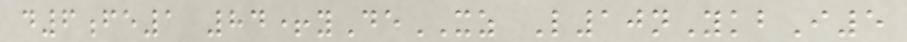d6fe1 84+yDeXZ L10nYkbI5
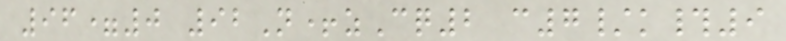96=0 92N+zCq2 c7/k#9
